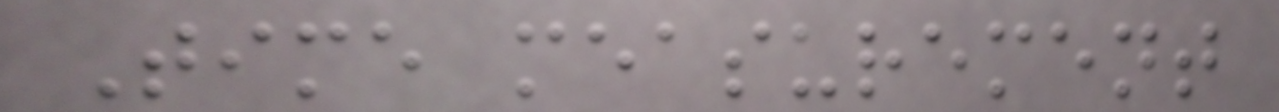Time measurement
